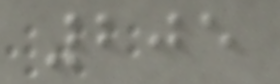205
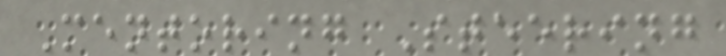Mentoring Steering
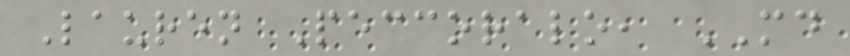Lauren Peccoralo, MD
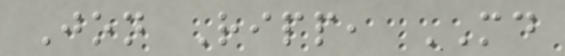Jon Ripp, MD
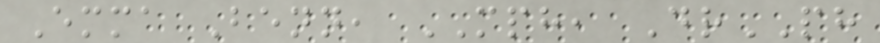Emma Benn, MPH, DrPH
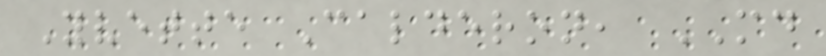Yvette Calderon, MD
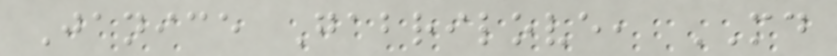Janice Gabrilove, MD
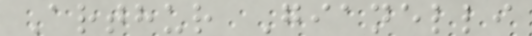Arthur Gianelli
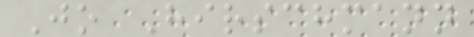Jo Hirschmann
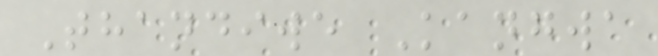Thandiwe Kangwa
